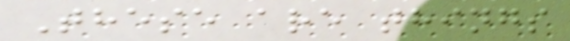These are things
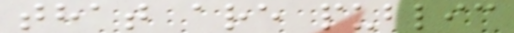that are public
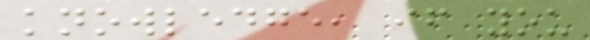knowledge, if you
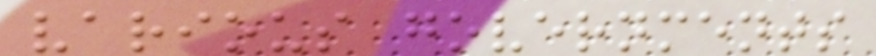various governments
